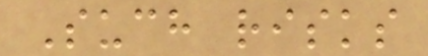Such risks
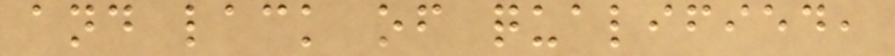and lack of qualified,
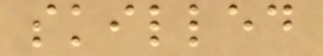skilled
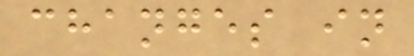changes in
